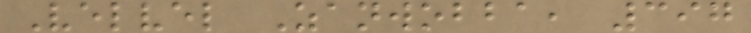Velvel Zanwobba, 397
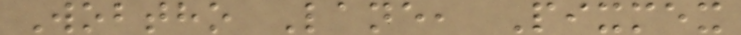Wobtho Lane, Pixmex
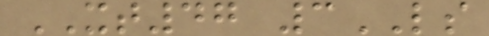XT47 3LS
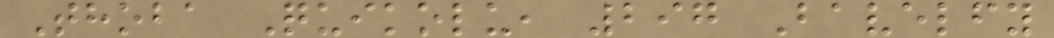Thoba Quikolu, 297 Bavelfy
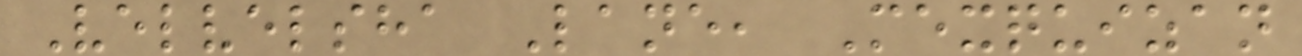Velvelsha Lane, Mexquizan
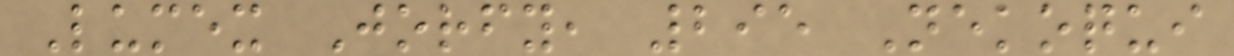Lumex Jorfy, 295 Nekoqui
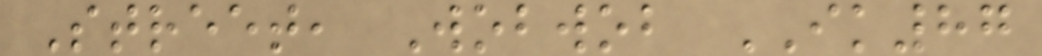Street, Wobwob IK87
